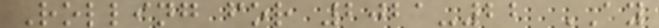Rolling for 2021-22 AY
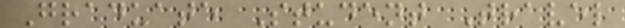Graduate Student Travel
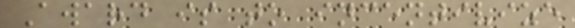Award is to incentivize
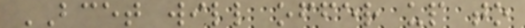BCET will offer up to
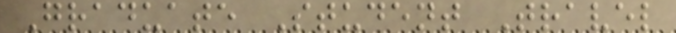Graduate Student Travel
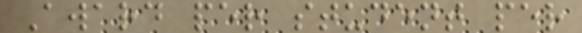Award per student per
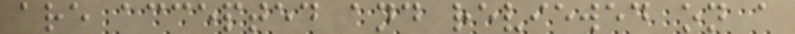are accepted and reviewed on a
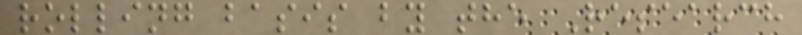rolling basis by the Research
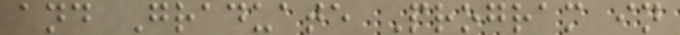and Graduate Program in
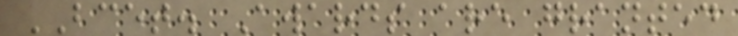BCET. Awards are granted
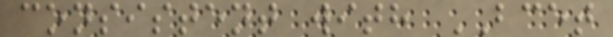consistent with BCET
